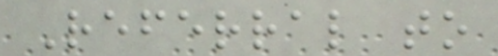Referral to
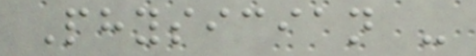Physician -
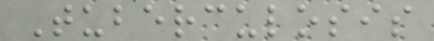Tuberculosis
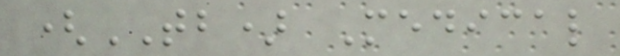(TB) Medical
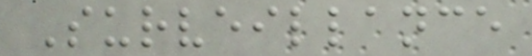Surveillance
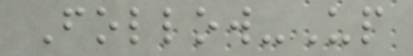Follow-Up
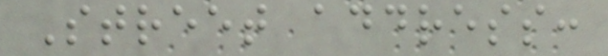Street address:
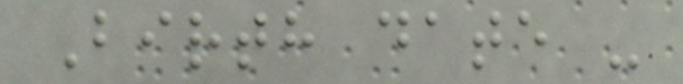Birth date -
